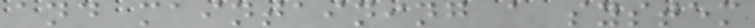and maintaining a system
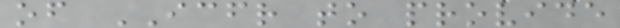of ICFR to provide
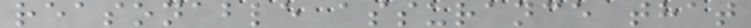reasonable assurance that
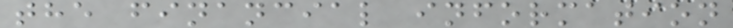the financial information
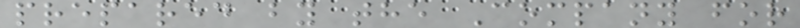prepared by the Company for
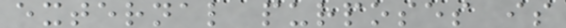external purposes is
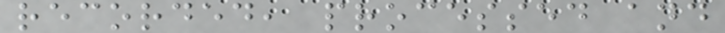recorded, processed and
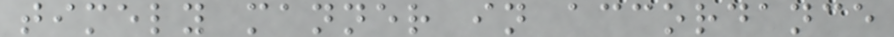timely manner in accordance
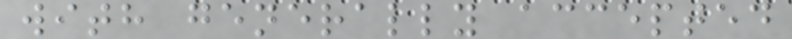with generally accepted
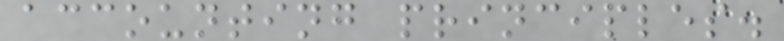accounting principles.
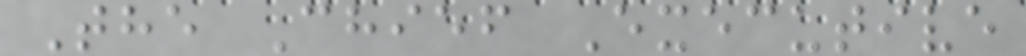The Chief Executive
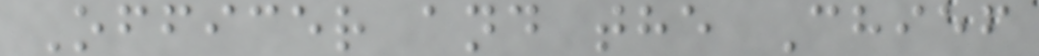Officer and the Chief
